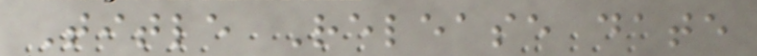Title Release date
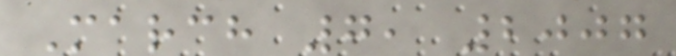March 7, 2007
